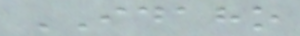IDAHO
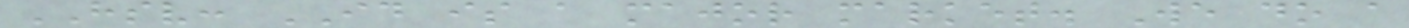HSV: ID is a major market. We do a
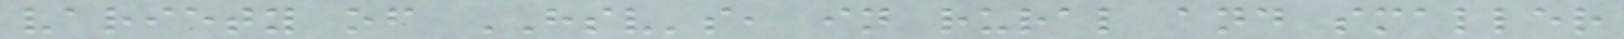variety of HSV's, in rural and smaller
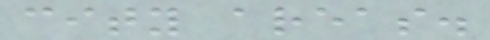city areas.
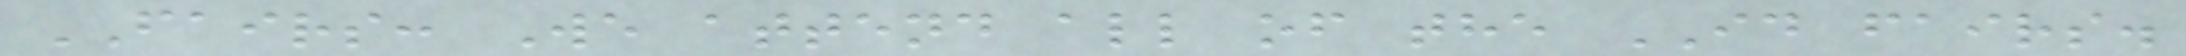FAIRS: We attend all of the ID fairs.
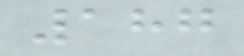187
